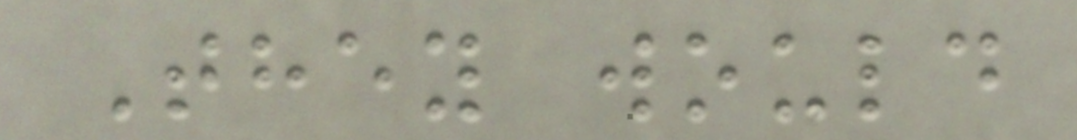They would
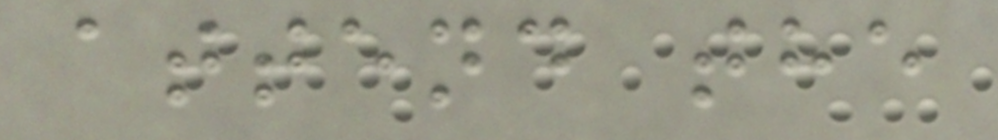attend the
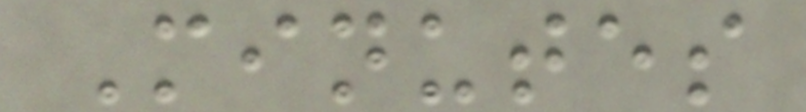Minutes
